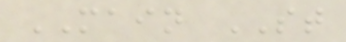MAIN ST
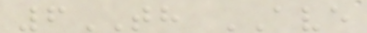6TH AVE
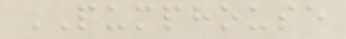PUMPHOUSE
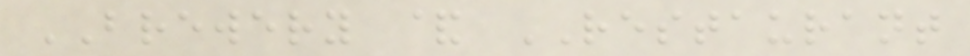BREWERY & RESTAURANT
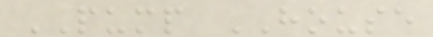PUMP HOUSE
